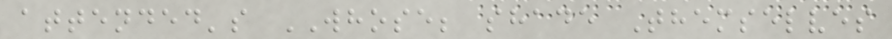attended's WHOSE; shade Themselves
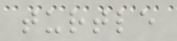turtle
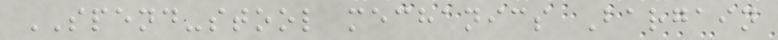SPEND-stool mechanics Bargain
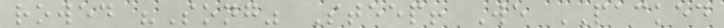rowed "Song" Steep! We PACKED
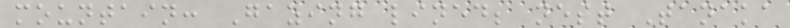mountain: Gazing lined; nest Tanaka
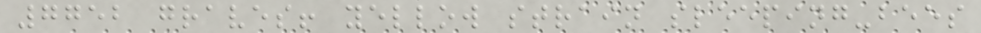7752 graves! yellow strain sleeping-bees
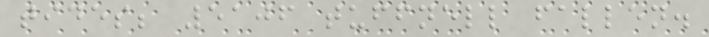tides; 5106 tuffnell fallen.
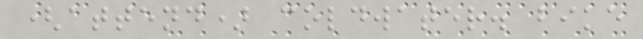(attend) coldwater. bike
